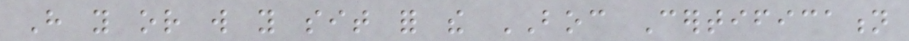Have you or will you sit for the BOC Certification
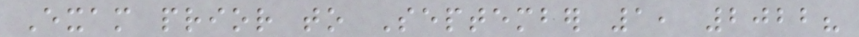Exam prior to September 1, 2022?
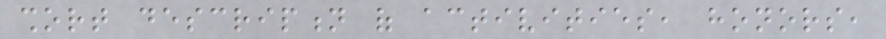short description of activities, honors,
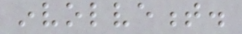involvement.
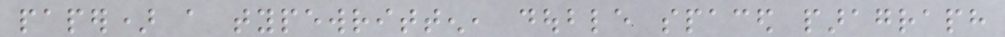paper) a typewritten, double spaced paragraph
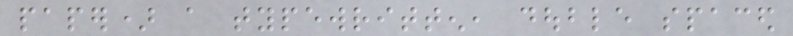paper) a typewritten, double spaced
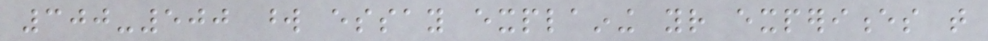300-500 word essay explaining your experiences that
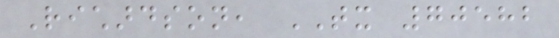Richardson, TX 70582
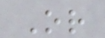Or
